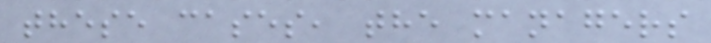these cases, the managers
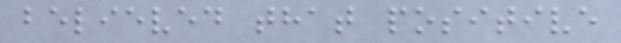believed that positive
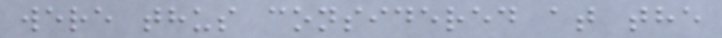were thus considered at the
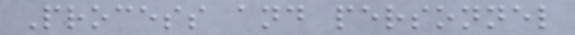Process and personnel
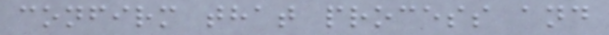confirm that process and
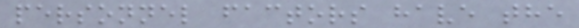personnel factors have the
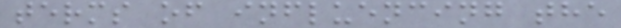terms of influencing the
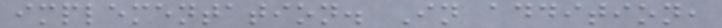implementation. In addition,
